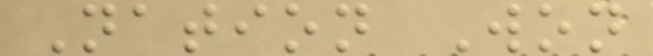Nation Won
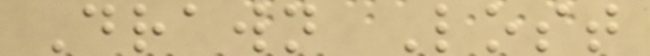Drawn Lost
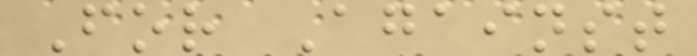For Against
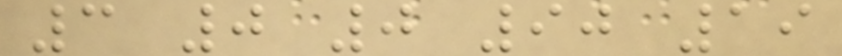3 0 0 90 19
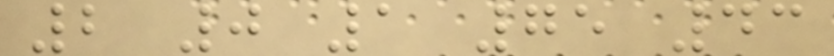2 0 1 75 43
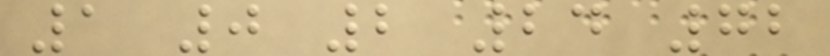1 0 2 24 72
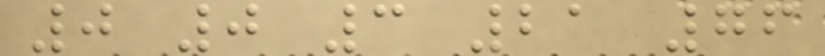0 0 3 21 76
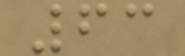63
